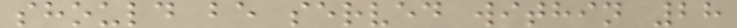should be served within 28
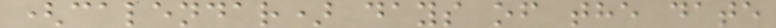(calendar) days of the date
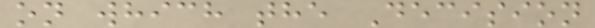on which the Decision
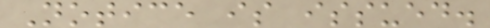Notice is issued.
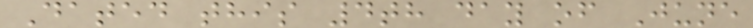Dated this 4th day of June
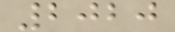2020
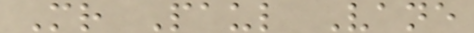Mr Paul Vane
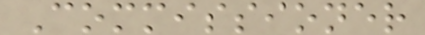Commissioner
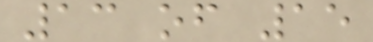13 of 15
